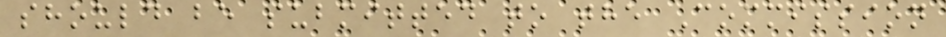should be submitted to the Commission
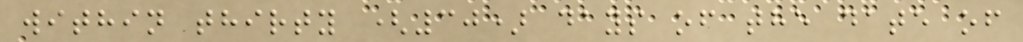within thirty (30) days of the date of
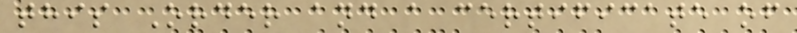this Order and a certificate of
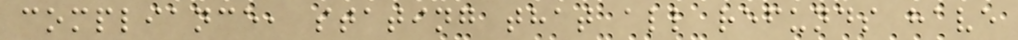compliance, stating that all refunds have
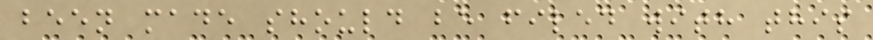been made should be filed with this
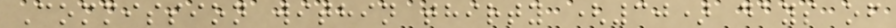Commission within thirty (30) days of
